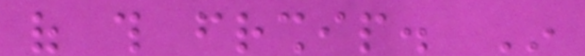of this friendship. In
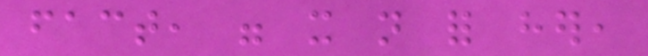fact, were it not for her,
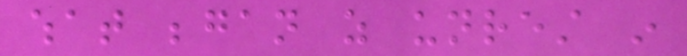what began as unrest in
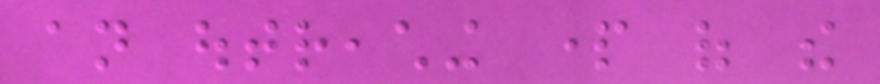an outreaching part of the
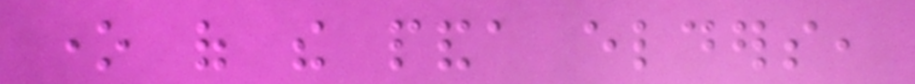one of the panda elders,
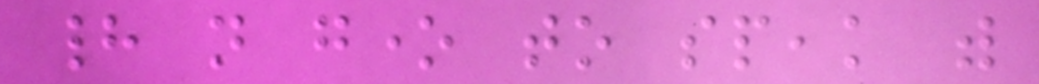had not gone to speak with
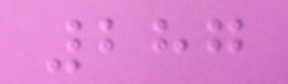287
